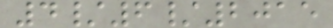4/6/2015
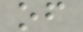of
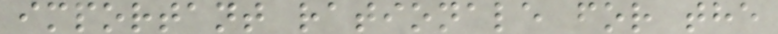important rationale for the
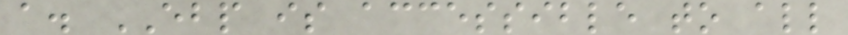a. EBP is accessible to all
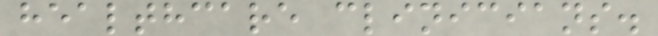healthcare clinicians.
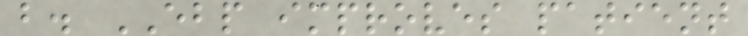b. EBP improves patient
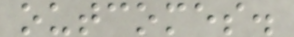outcomes.
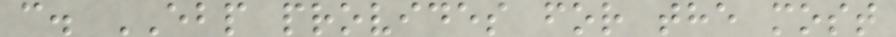c. EBP provides for the most
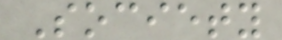Society
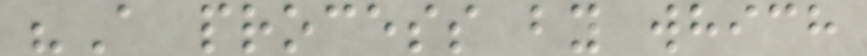"A process by which
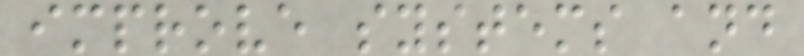improve systems and
